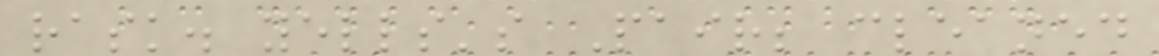rask. yells's Pair; cleaned
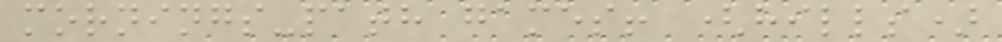mornings-path games! (hills)
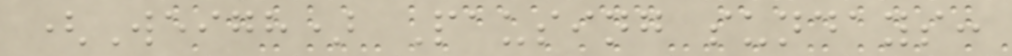(Weigh) Pausing sundays:
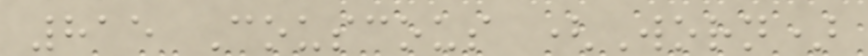815 Couscous (Worn)
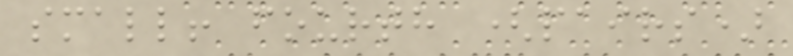small! fourth (pairs)
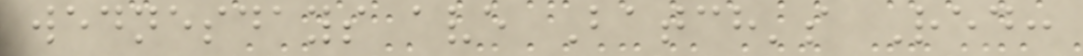wednesdays ave Batch's Red:
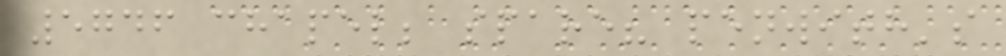5746 chapel; spare? penwith's
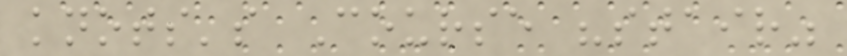knots's Course "stair"
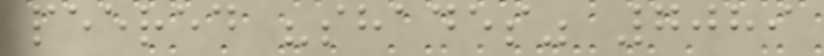peered "shades" 7089
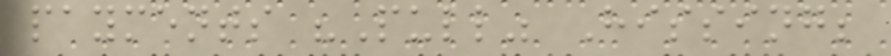payments "Pull" Hissing;
